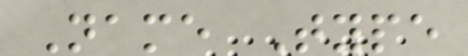Name Type
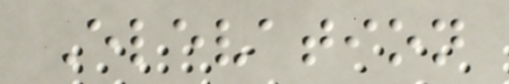Elevation
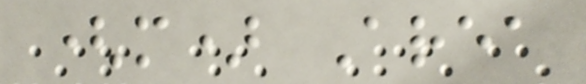(m) Area
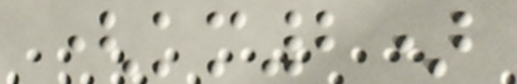(km2)
